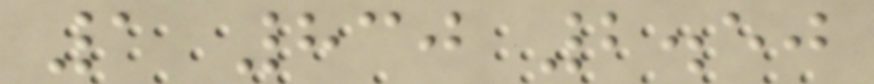1 830 2.50
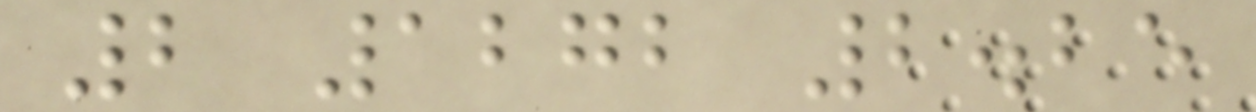2 1272 2.25
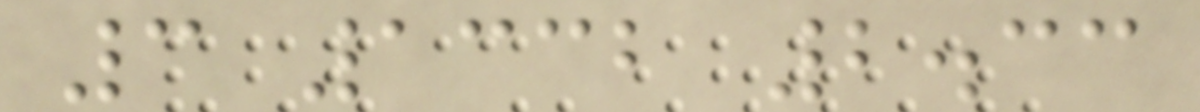3 1332 2.33
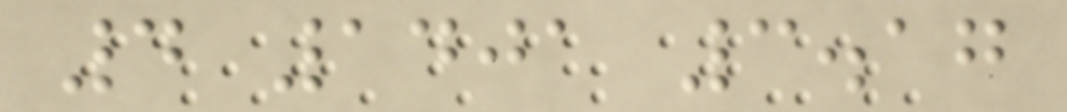4 1401 3.17
